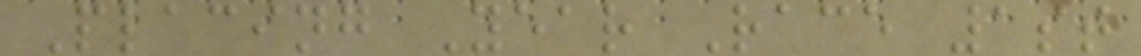Placing Year Race 1st
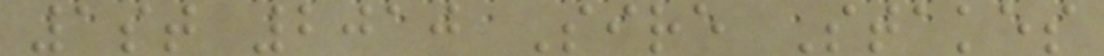1st 2010 Sire Stakes
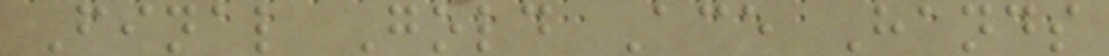Final Gold Ace Hands
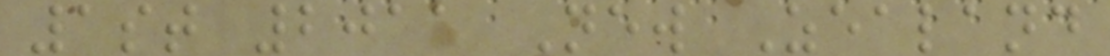1st 2011 New Zealand
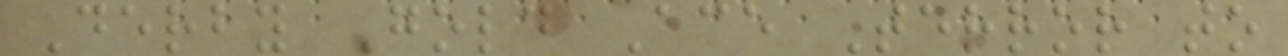Derby Gold Ace Terror to
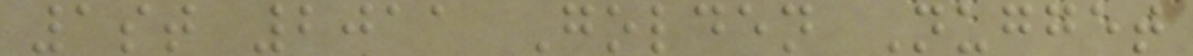1st 2011 Golden Nugget
